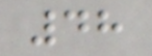48
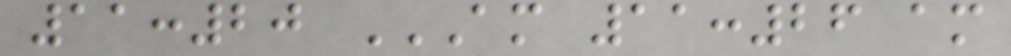11:20 AM 11:26 AM
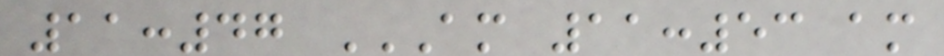11:47 AM 11:53 AM
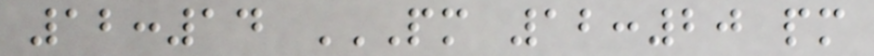12:14 PM 12:20 PM
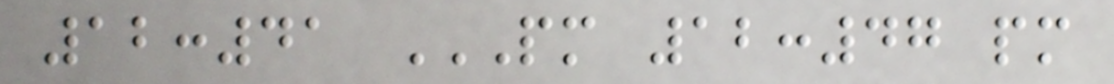12:41 PM 12:47 PM
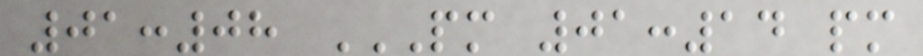01:08 PM 01:14 PM
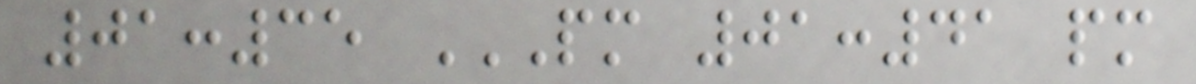01:35 PM 01:41 PM
